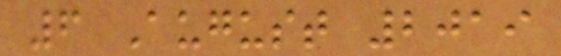6 August 2019
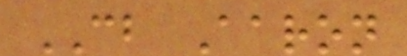CB Aaron
